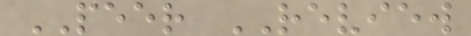PEER REVIEW
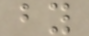by
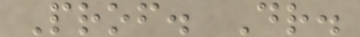Prof. Dr.
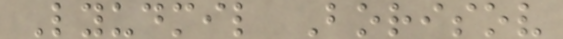Lyudmil Borisov
